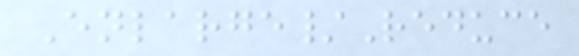Enlarge/Reduce
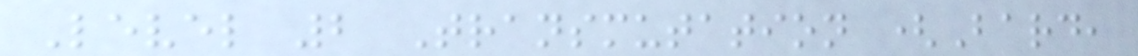Level 2 Transmutation (Bard,
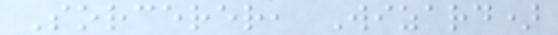Sorcerer, Wizard)
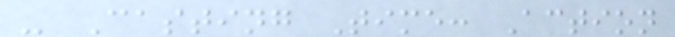- Casting Time: Action
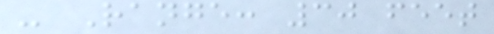- Range: 30 feet
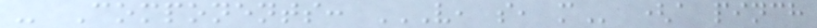- Components: V, S, M (a pinch
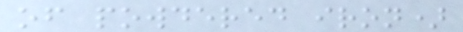of powdered iron)
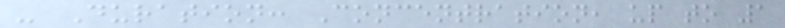- Duration: Concentration, up to 1
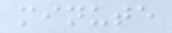minute
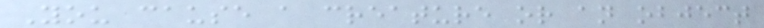You cause a creature or an object
